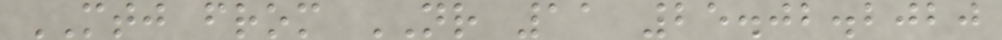MTJ from NR 11 25.02.2020
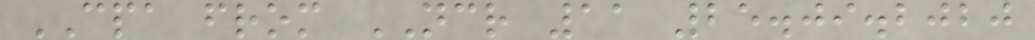CPA from NCR 11 25.09.2020
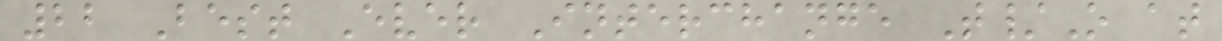22 Best Ever Interchange T/O at
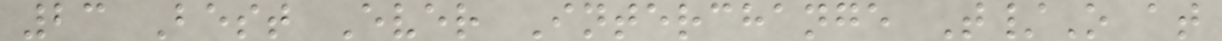23 Best Ever Interchange T/O at
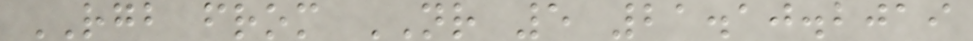RGB from NR 5 21.10.2019
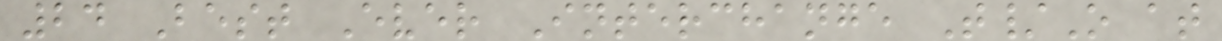24 Best Ever Interchange T/O at
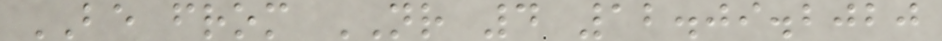BE from NR 4 12.09.2020
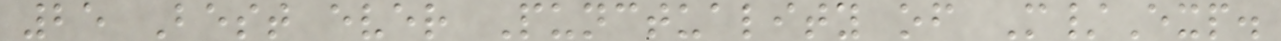25 Best ever Punctuality of M/Exp.
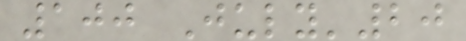100 July'20
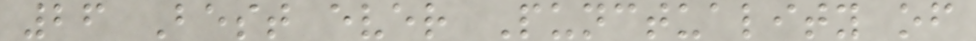26 Best ever Punctuality of
